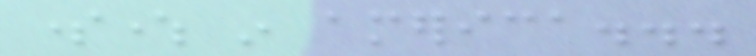somewhere in america...
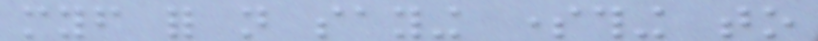myself for not saying something to
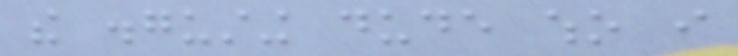the disgusting dude who i
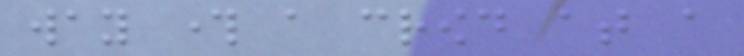way through a crowd at a
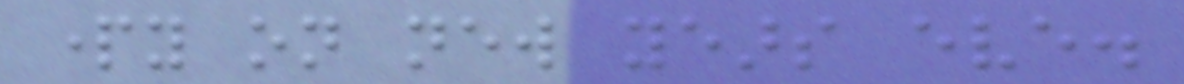party on new years eve.
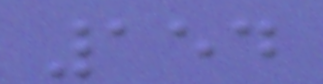154
